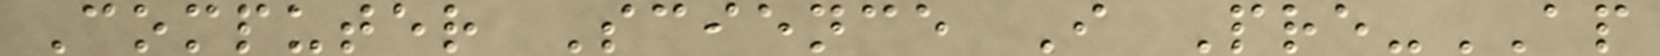Computer Science I Pre-AP
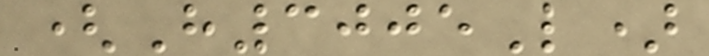(H3005L)
